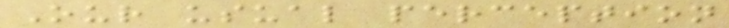Our usual perception
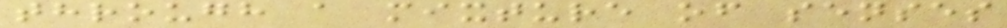through a mixture of senses
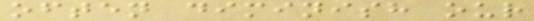often diminish our
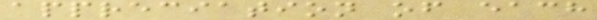appreciation of each
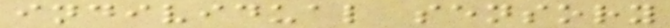individual sensory
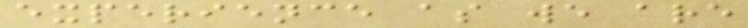experience as we are
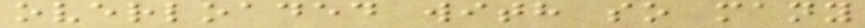overloaded with so many
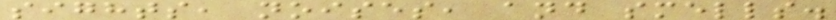sights, noises, and smells.
